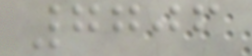7706
